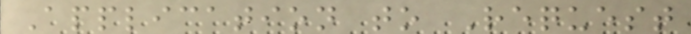Application to Request
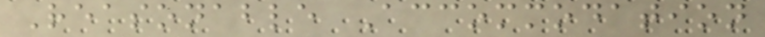Reasonable Accommodation
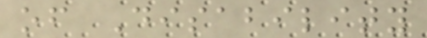of Disability
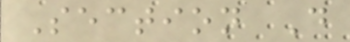Section D
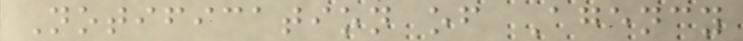Notification of Agency
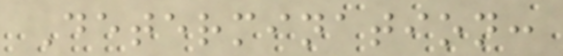Determination:
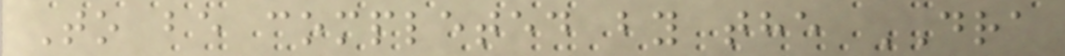To be completed by the DRA
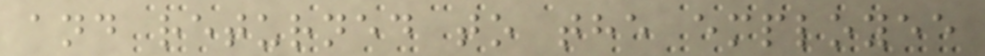and returned to the employee
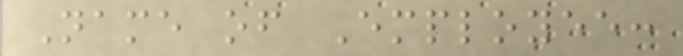Name of Employee:
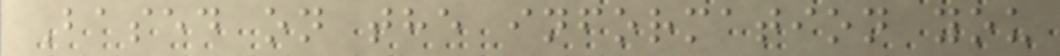Based on the information you
